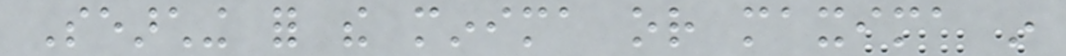Searching for the minima or maxima in
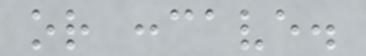or concave.
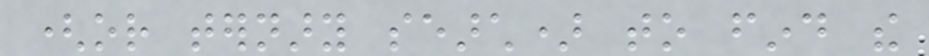(or ternary search) to find the
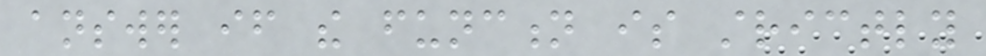answer if the function is strictly
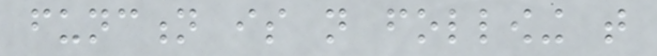function is not following that
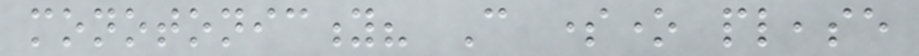monotonicity? Can someone please
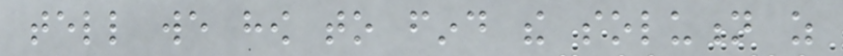tell we how to find the solution as
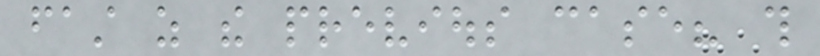fast as the previous case? this
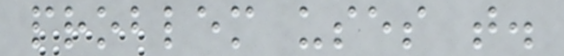problem uses that.
